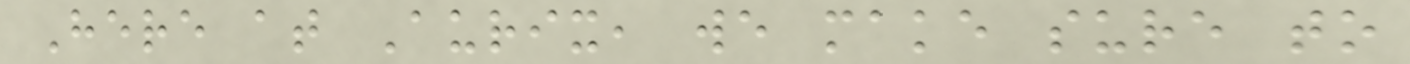Here at Aurix, we make sure to
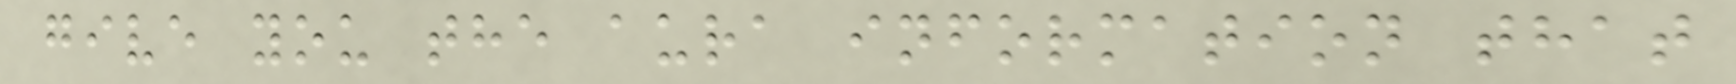give you the aura information that
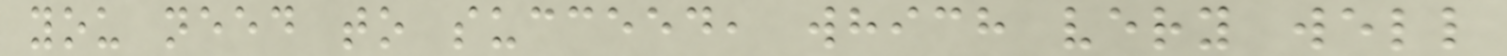you need to succeed, which very well
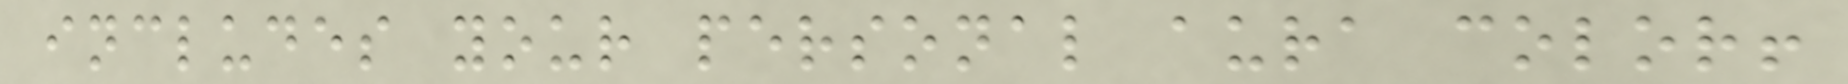includes your personal aura color!
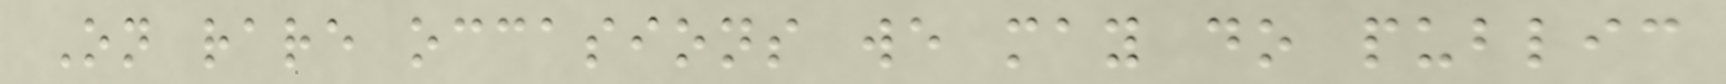On rare occasions we may do public
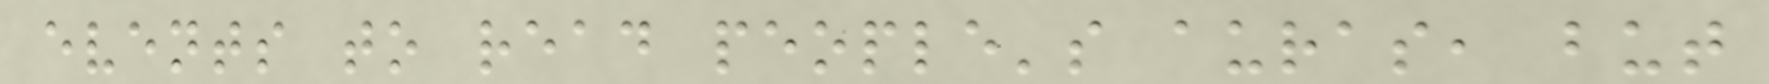events to read people's auras, but
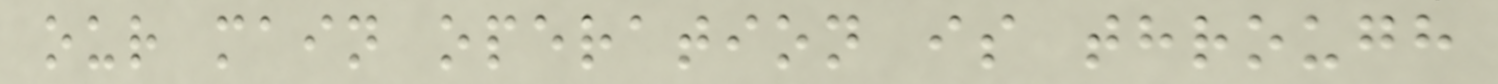our main operation is through
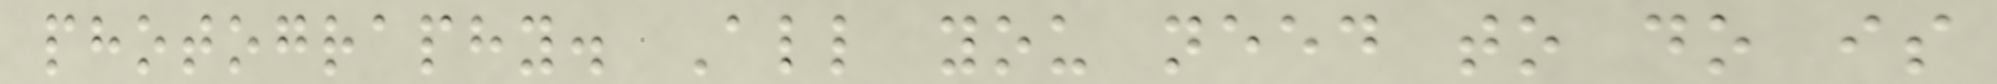photography. All you need to do is
